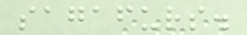sagafurs.
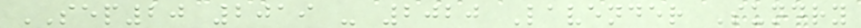SEP20 2019 - 2020 Lavender Sundry
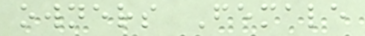owners Female
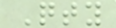Qty
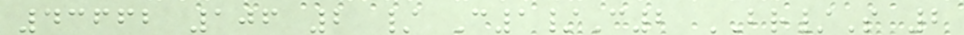43662 106 2 / C1/C2 BR/S 2
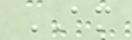AM
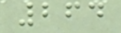264
